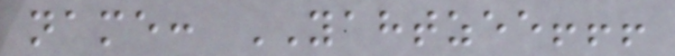name: YAHTZEE!!!
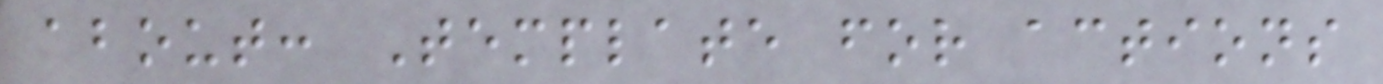about: Template for actions
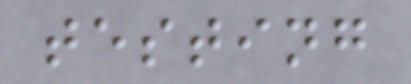testing
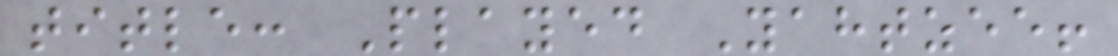title: Played Yahtzee!
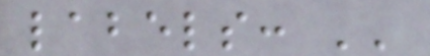labels: ''
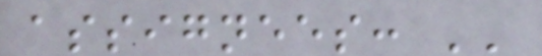assignees: ''
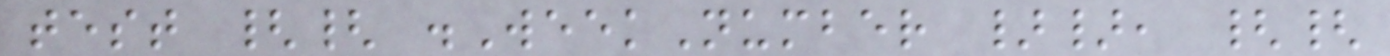test {{ .WeekNumber }}, {{
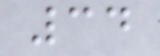34
